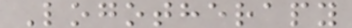Logotherapy
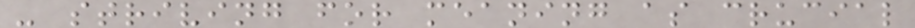- striving for meaning as crucial
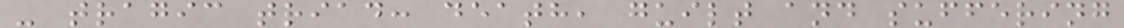- tragic triad: death, guilt and suffering
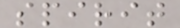spirit
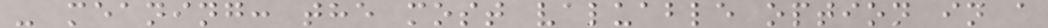- meaning: the most valuable option in a
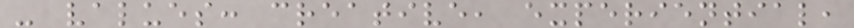- values: creative, experiential,
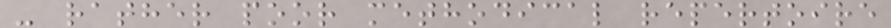- rather poor methodical repertoire
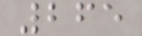265
